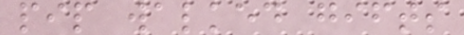pip walked gifts
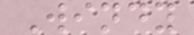Windy
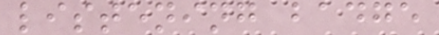listening badge
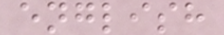english
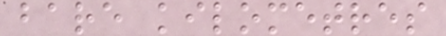bare kilometres
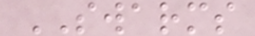SWARMS
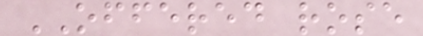OFFERED rose
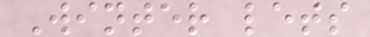Winter lets
